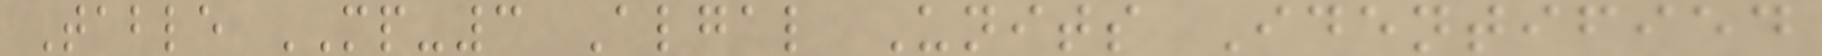Table MP-3 Algal Units Identified
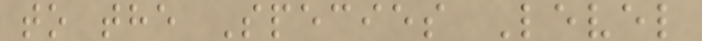to the Species Level
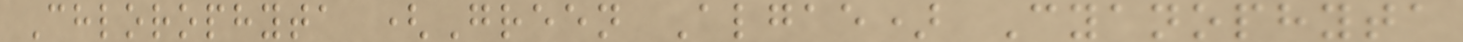Chlorophyta (Green Algae) Cyanophyta
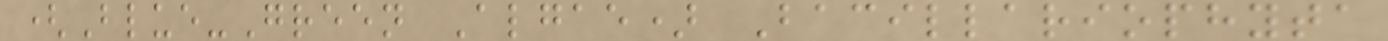(Blue-Green Algae) Bacillariophyta
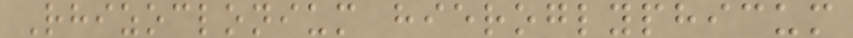Rhizoclonium hieroglyphicum
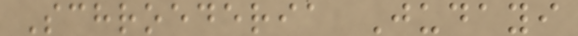Schroederia Judayi
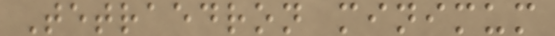Tetraedron minimum
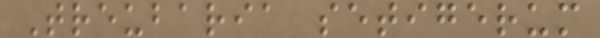Treubaria setigerum
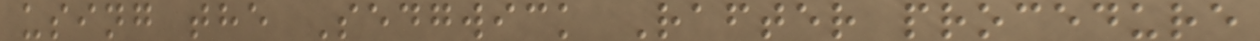using the Sedgwick Rafter procedure
